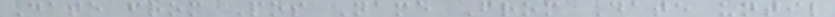Date from Pos Name From Date until
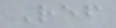Ref
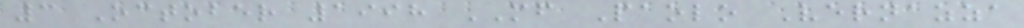3 October 1998 MF Paolo Vernazza
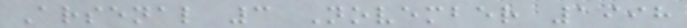Arsenal 3 November 1998
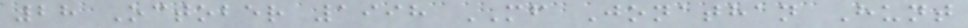28 October 1998 MF Jonathan Hunt
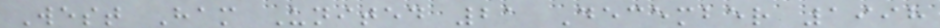West Ham United 21 December 1998
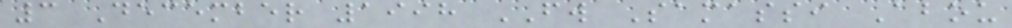3 December 1998 FW Samassi Abou
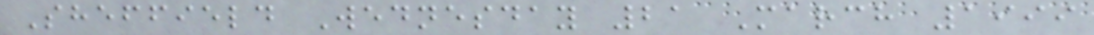Sheffield Wednesday 21 March 1999
